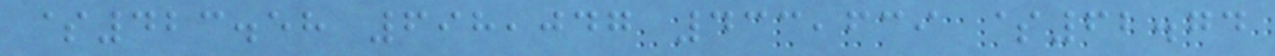$423.58 698,047 433,639 $62.74
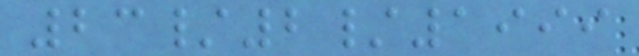23/2/1999
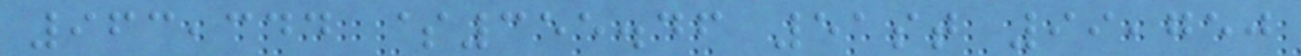963,344 $355.46 51st 99,750
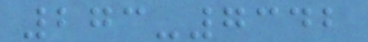273-7342
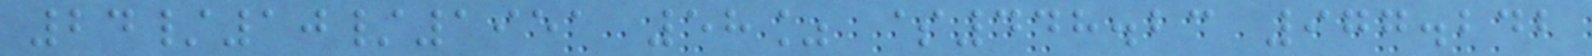24/10/1951 58% $448.23 977.242
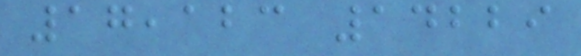17,123 14229
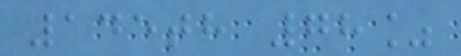145th 78%
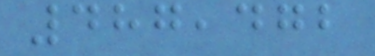487,472
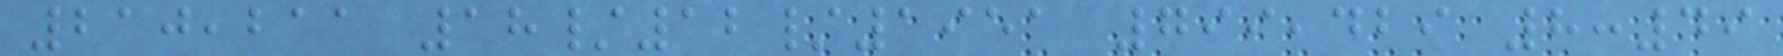210,211 18/12/1951 799,429 8:49
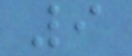9
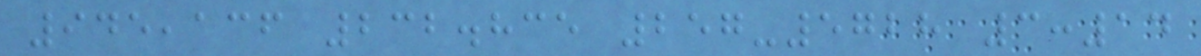945,136 232.835 257-5728 3:14
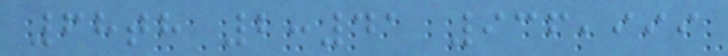68th 2:41 936,999
